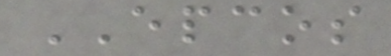EPCOS
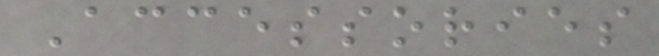Accessories
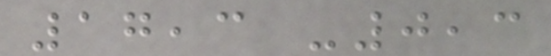17,3 -0,3
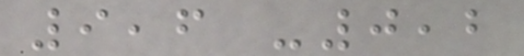9,6 -0,2
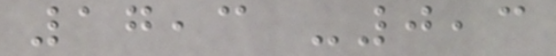17,3 -0,3
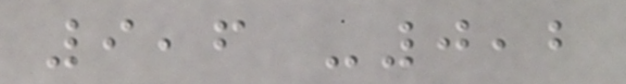9,6 -0,2
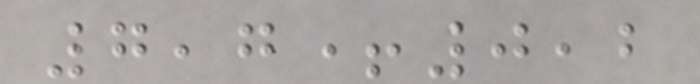7,7+0,2
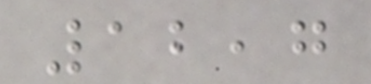12,7
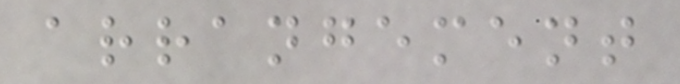arrangement
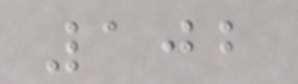102
